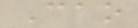Cao
